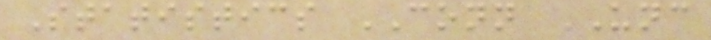Statistics CONN UNC
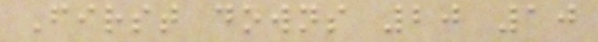First downs 20 10
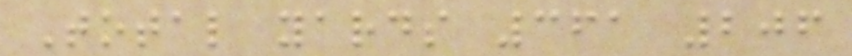Total yards 361 206
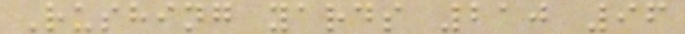Rushing yards 210 96
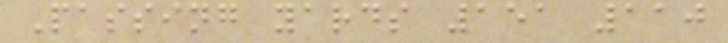Passing yards 151 110
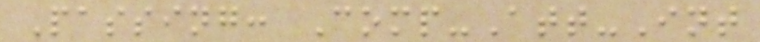Passing: Comp-Att-Int
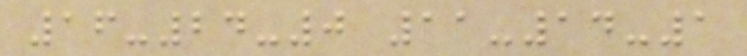16-24-0 11-14-1
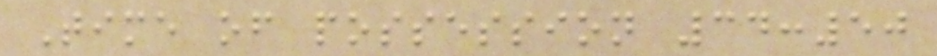Time of possession 34:50
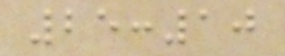25:10
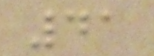41
